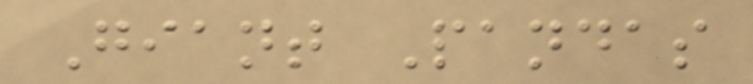Giant Pandas
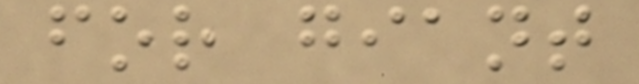for giant
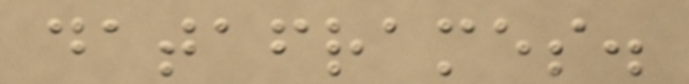dataframes.
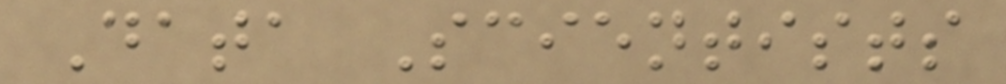Data Scientists
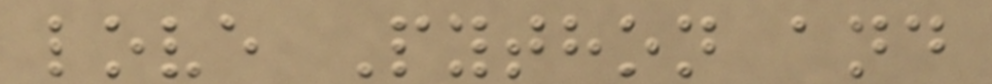love Python and
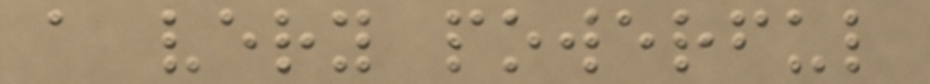a very powerful
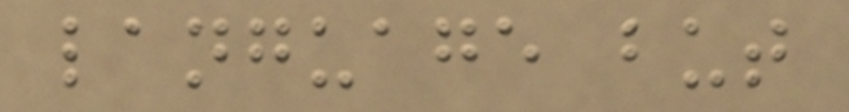language but
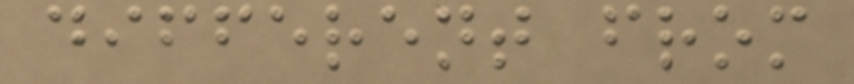different from
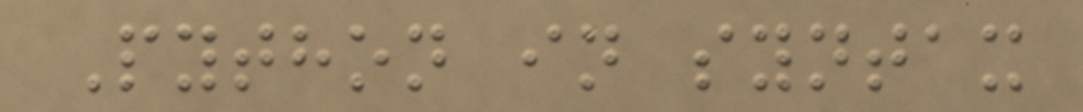Python in syntax
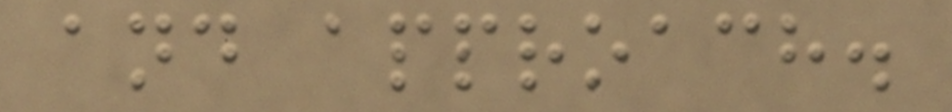and approach.
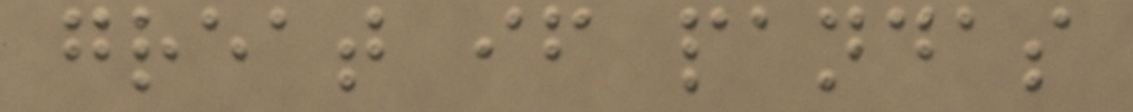great if pandas
